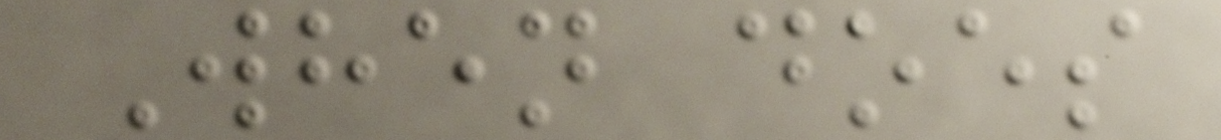When does
